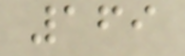169
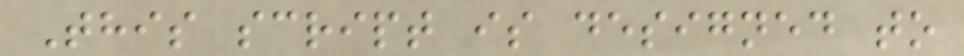This script is designed to
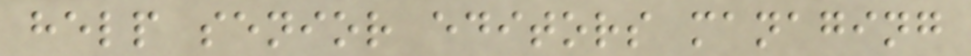help senior editors managing
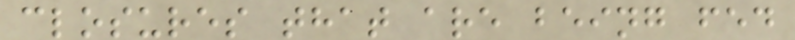closures that are being fed
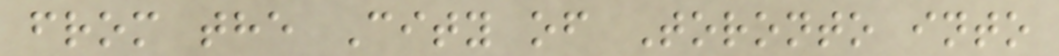from the City of Toronto into
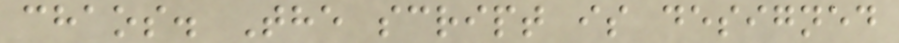chaos. The script is designed
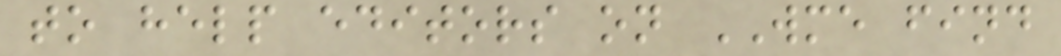to help editors on WME find
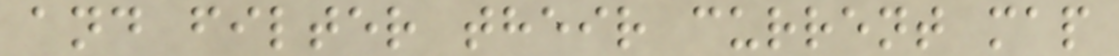and filter their current map
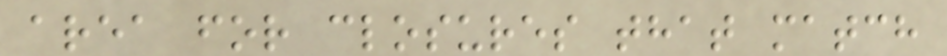area for closures that match
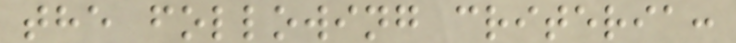the following criteria:
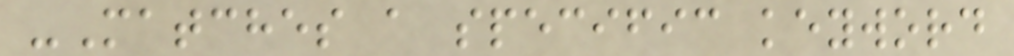-Matches a specific keyword
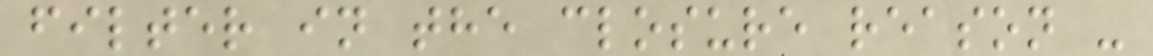filter in the closure reason -
